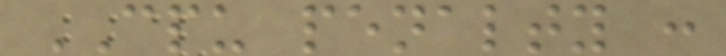CPU penalty :
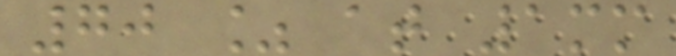70 % at 1mm
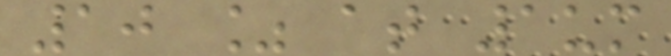10 % at 1um
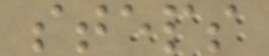steps
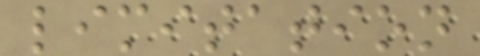limitation
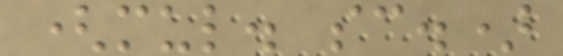(mul. sc.)
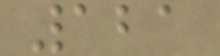121
